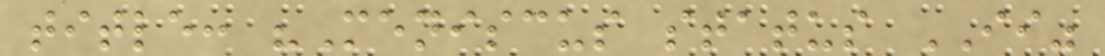title: "Meniscus status II"
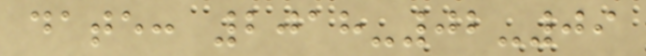date: 2018-02-09
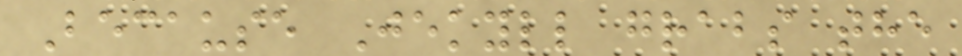Because Jekyll grabs the
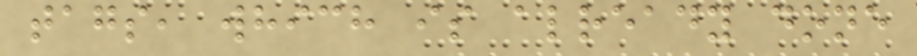tags, which is already done
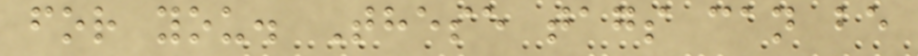for you. These tags can be
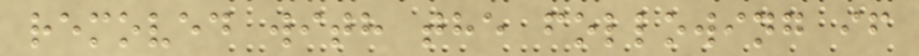removed with the following if
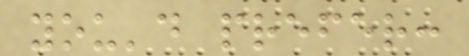you'd prefer:
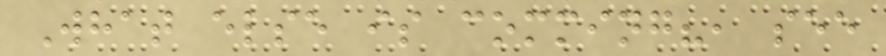What else is comming?, see
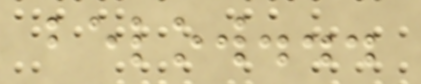below...
